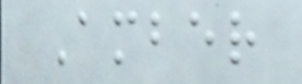Amber
